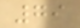79
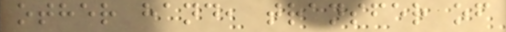other hand, transfer of
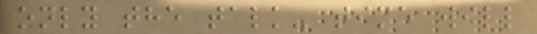only the talk- time will
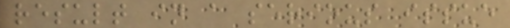result in a serious issue
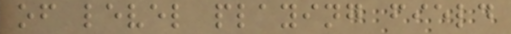of level playing field
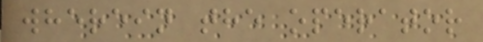wherein the operator
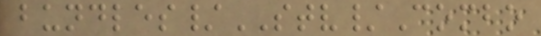bundles/STV/Combo
